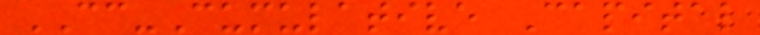CC-Cumulative Capital
